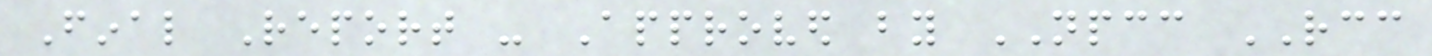Final Report - Approved by NPCC RCC
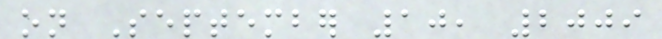on September 10, 2009
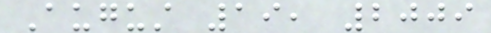August 19, 2009
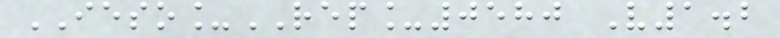IESO_REP_0580 V1.2
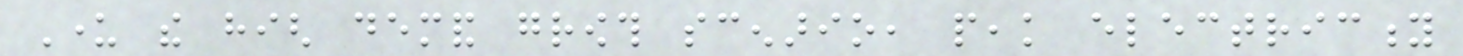Under the high demand growth scenario, peak electricity
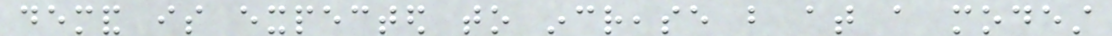demand is expected to increase but at a modest
